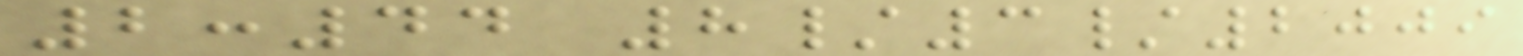2:44 8/3/2009
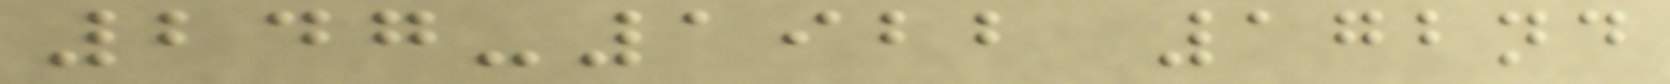247-1922 172nd
